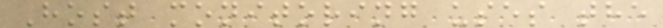Host monitoring uses the
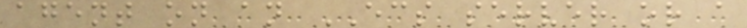agent on an ECS server or a
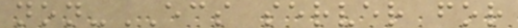non-ECS server for
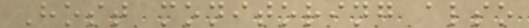Host monitoring also
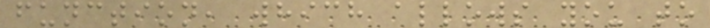function, which allows you to
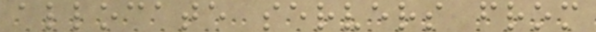allocate servers from
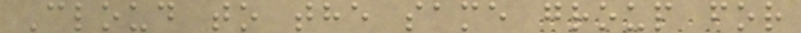Cloud to the same group for
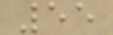55
